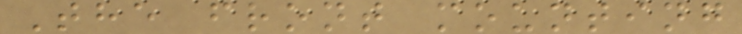The front mounting
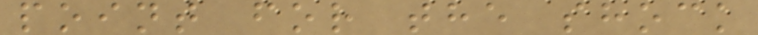point for the shock
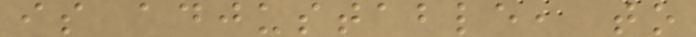is adjustable, to
